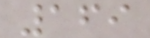169
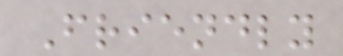Friendly
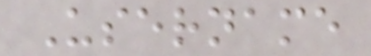Username
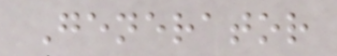Generator
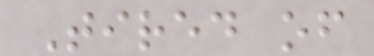Tired of
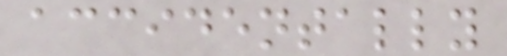accidentally
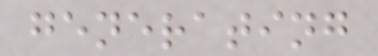generating
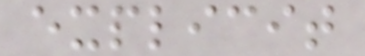explicit
